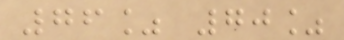76% 70%
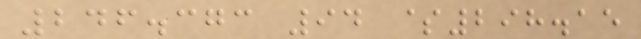246.373 94 $298.15
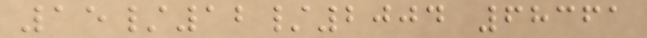15/12/2004 68361
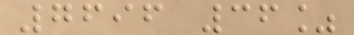7696 36%
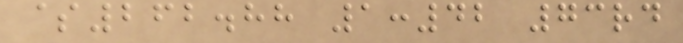$262.88 1:42 73rd
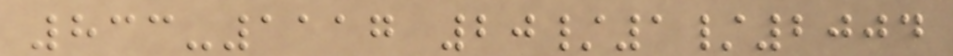833-1117 20/1/2004
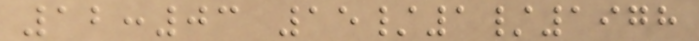12:03 15/1/1978
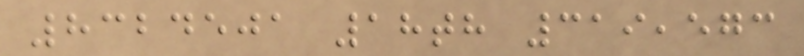8324501 18th 319,573
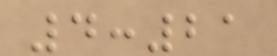4:21
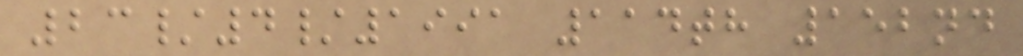23/4/1991 114th 152nd
